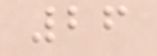26
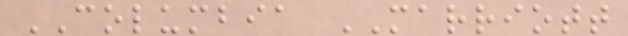COLUMBIA MARRIOTT
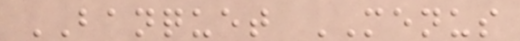BANQUET MENUS
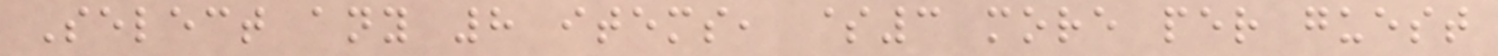Select any 8 items, $3 more per guest
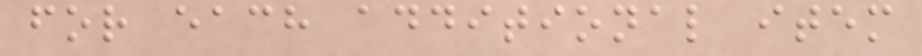for each additional item
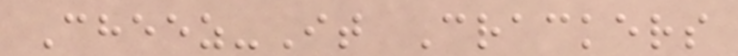Cheez-It Crackers
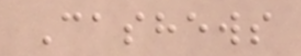Cashews
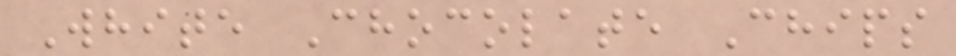White Chocolate Chips
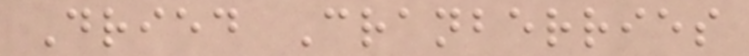Dried Cranberries
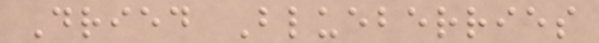Dried Blueberries
